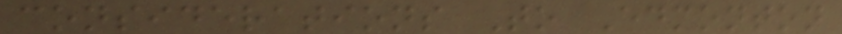considerations To Edmonton
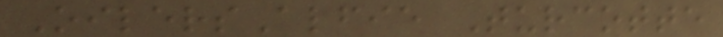OilersAlfie Turcotte
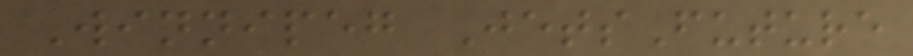Winnipeg JetsFuture
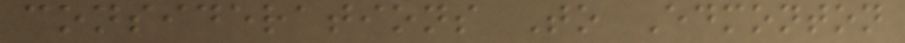considerations To Edmonton
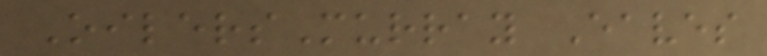OilersMurray Eaves
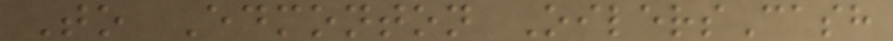To Edmonton OilersCash
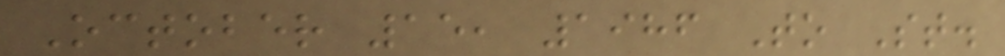October 15, 1986 To St.
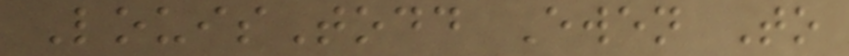LouisTodd Ewen To
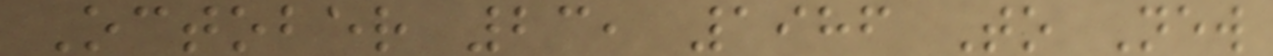October 23, 1986 To New
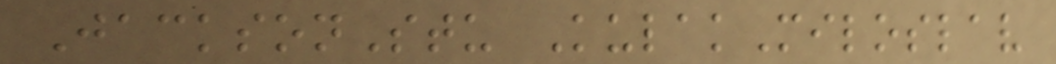JacksonStu KulakMiloslav
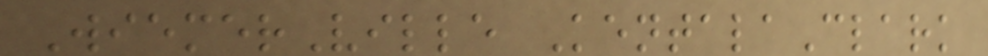WiemerVille KentalaClark
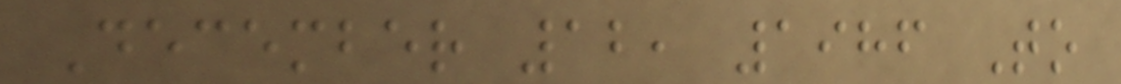December 12, 1986 To
